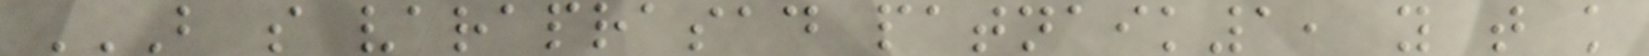B S VARAPRASAD PATNAIK1, Y T K
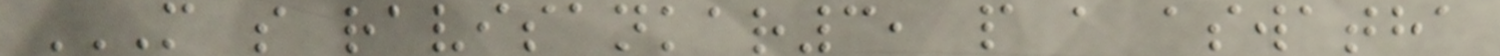M S RAVISANKAR3, P A ASWATHA
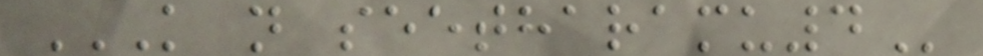K N SEETHARAMU4
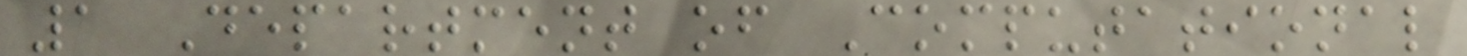1 Department of Computational
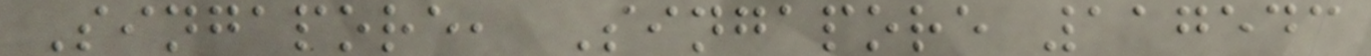Singapore, Singapore 117543
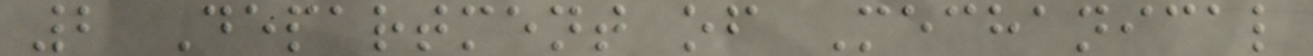2 Department of Mechanical
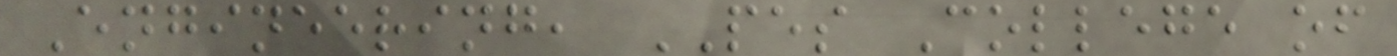Engineering, PES College of
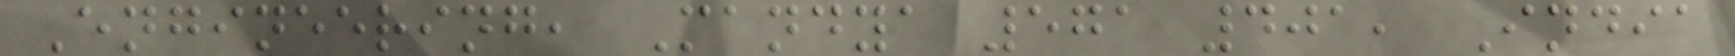Engineering, Mandya 571 401, India
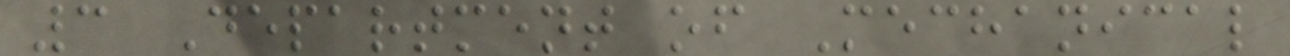3 Department of Mechanical
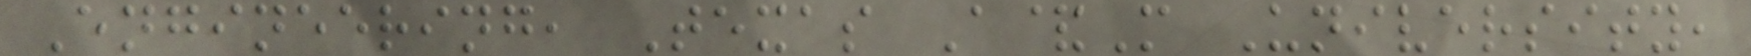Engineering, Texas A&M University,
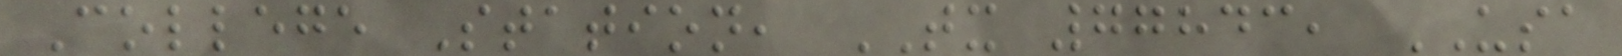College Station, TX 77843, USA
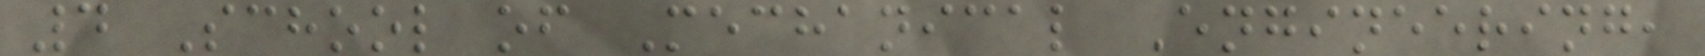4 School of Mechanical Engineering,
